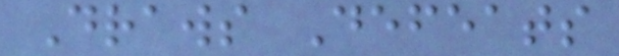Draws Defeats
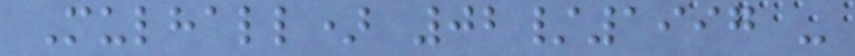Mulhall) 02/1997 -
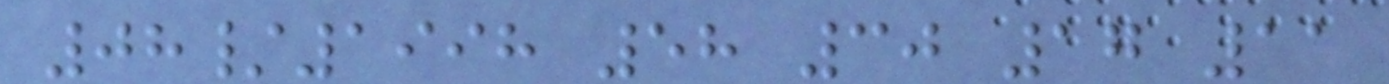08/1998 58 30 17 11
